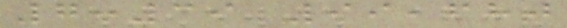7:39 99,680
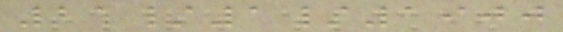21/1/1900
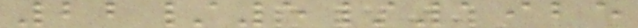22/5/1925
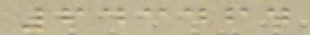643464
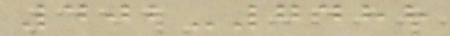402-7488
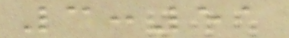3:51
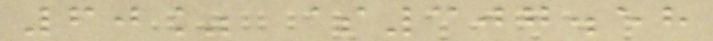60% $307.58
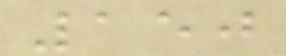150
